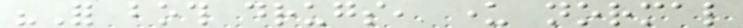"For both drugs, under normal
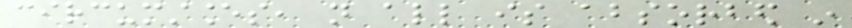circumstances, not all is absorbed in
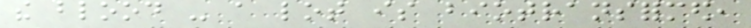the blood - a lot is biotransformed,
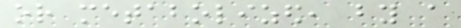or metabolized, by a
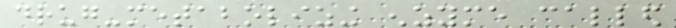drug-metabolizing enzyme called
